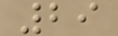29
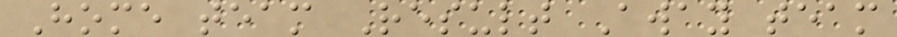Home team Result Away team
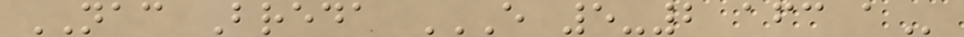NAC Breda E 5-2 AFC A
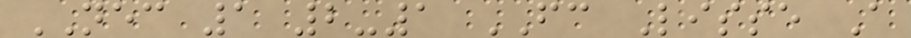NEC 1 2-1 FC Lisse A
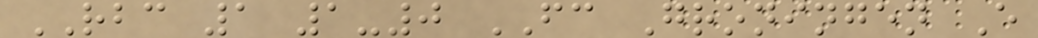RBC 1 1-0 FC Groningen E
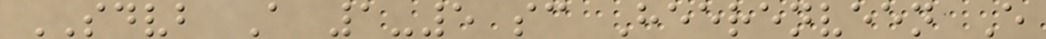SDVB A 1-5 sc Heerenveen E
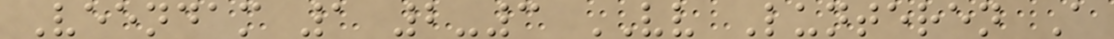Veendam 1 2-3 VV Lunteren A
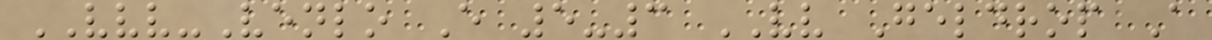VVV-Venlo E 5-3 VV Geldrop A
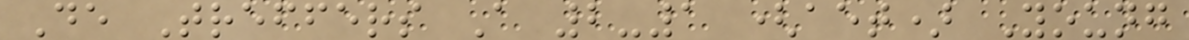De Treffers A 2-1 (aet) Young
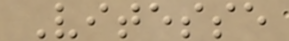Vitesse
